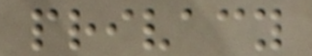privacy
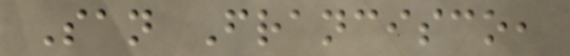San Francisco,
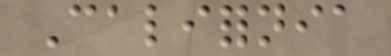California
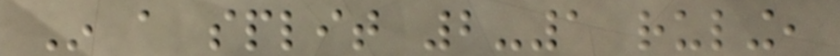In a split 2-1 ruling,
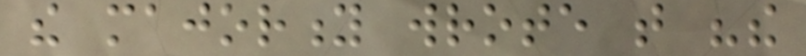the majority wrote that "the
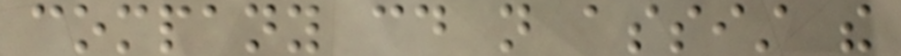company could not assist the
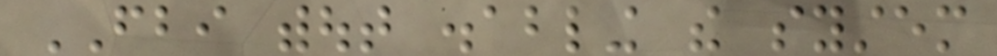FBI without disabling the system
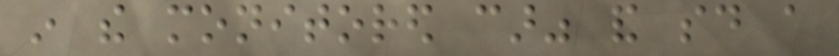in the monitored car" and said a
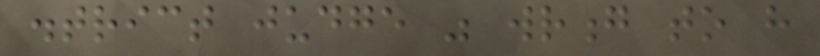district judge was wrong to have
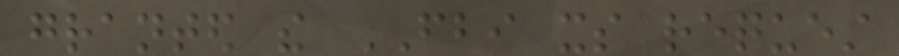granted the FBI its request
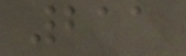211
